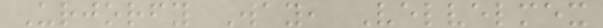Urjorfy Way, Velvelmex
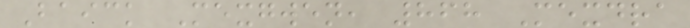Baick Mexgwen, 868 Mexdra
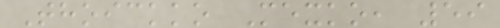Thoickko Mexko, 59
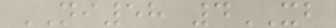NI58 4XB
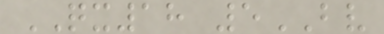QX18 5BV
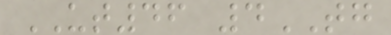UT46 4TG
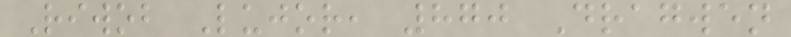Riwob Lujor, 870 Dragwen
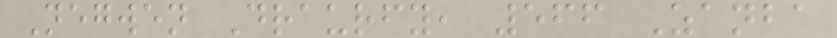Negwen Draurfy, 566 Zanba
